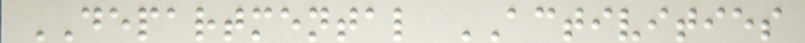DEPARTMENTAL ACTIVITIES
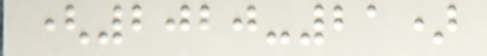(2020-21)
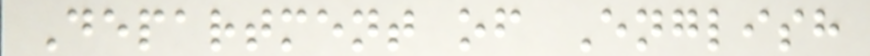Department of English
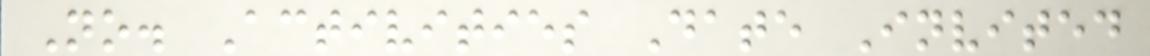No. Activities Date Invited
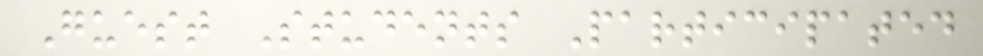Guest Students Participated
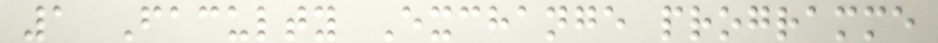1 Faculty Exchange programme
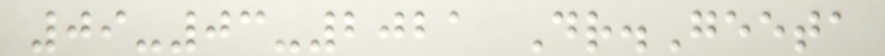09-03-2021 Dr.Geeta
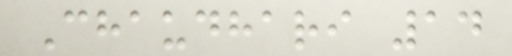Chaudhari 14
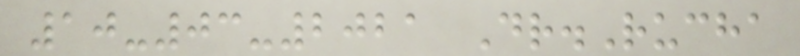10-03-2021 Dr.Rucha
